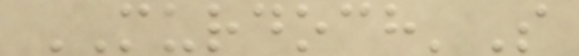MURDOCH'S
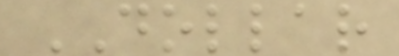DOLLAR
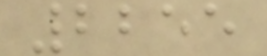2255
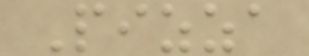Pizza
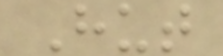Hut
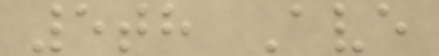5th Ave
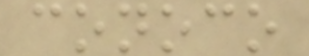conoco
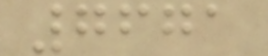7671
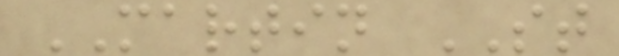MARTIN ST
